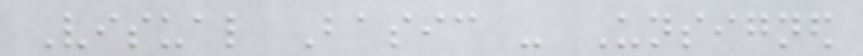Visual Basic - Unsigned
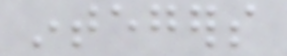integers
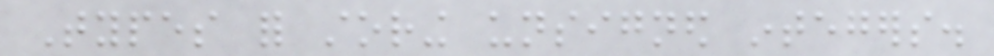Types for storing unsigned integers.
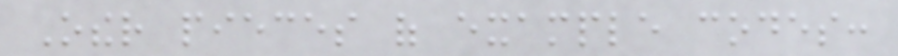Other pieces of example codes:
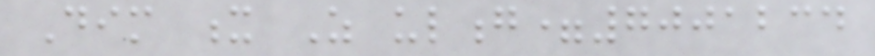Dim x As ulong=7001234
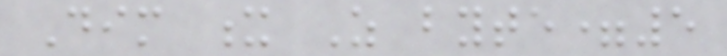Dim x As byte=5
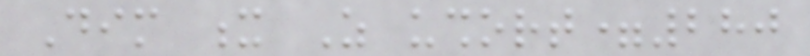Dim x As ushort=280
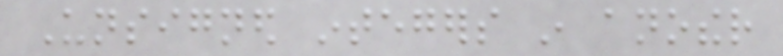Unsigned integers in another
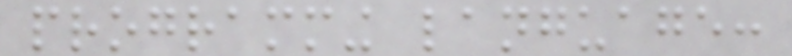programming language:
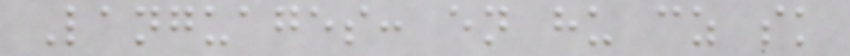Languages: en hu cz sk
